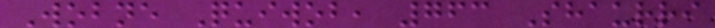Wobne Quiwob, 763 Shaurri
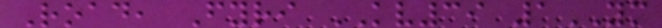Road, Fyri KV39 1YM
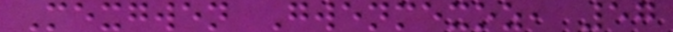Mexgwen Gwenmexoz, 57
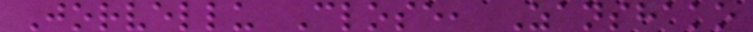Jorvellu Close, Zanshako
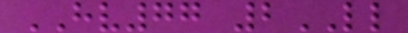HV77 2LL
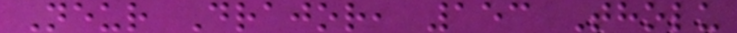Neur Drajor, 153 Tholu
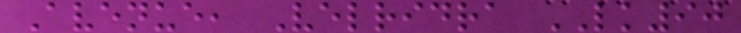Avenue, Velridra LK90
